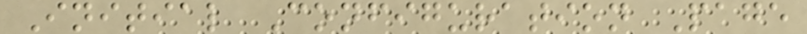Initial Configuration Page
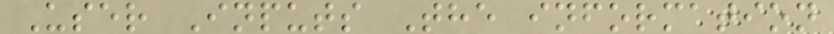User Inputs The information
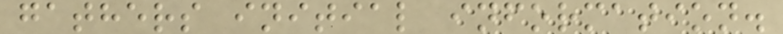gathers initial information.
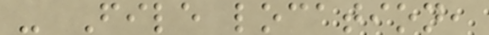- File location,
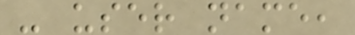- user name,
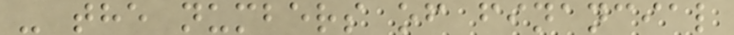- the numbers of financial
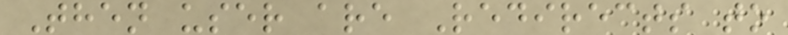Then user are Redirects to
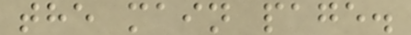the main page.
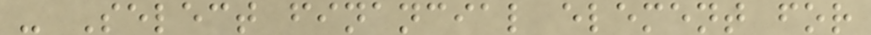- Select financial element for
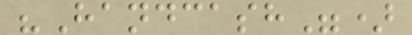"Handcash")
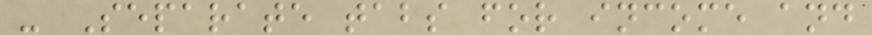- Separate tabs for income and
